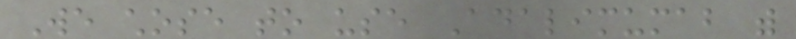We chose to use Adalimumab with
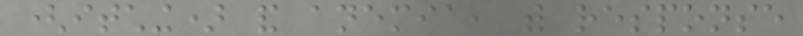(itching) and anemia, with response
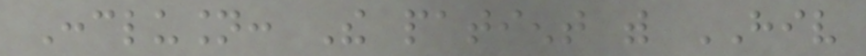Conclusion: The patient with HIV
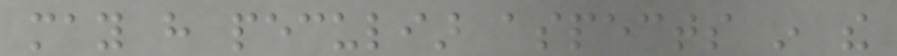may have peculiar aspects in the
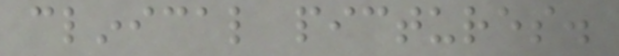clinical pictures.
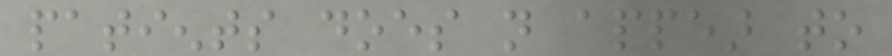patients does not appear to
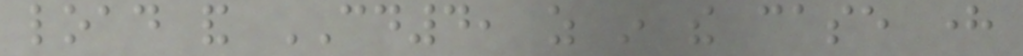load and CD4, as in the case here
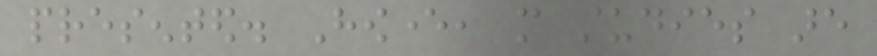presented. However, more studies are
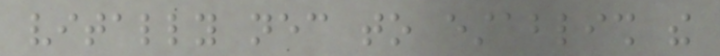vitally necessary to establish the
